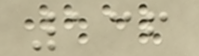136
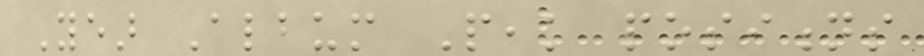Year Album Peak positions
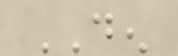DEN
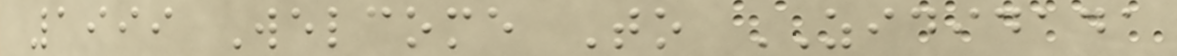1999 Welcome To ZIDIDADA
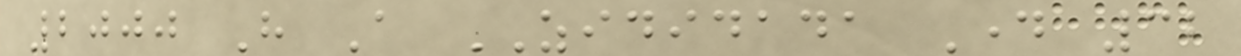2000 Have A ZIDIDADA Day 32
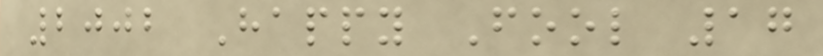2002 Happy Fool 17
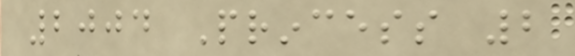2004 Princess 2
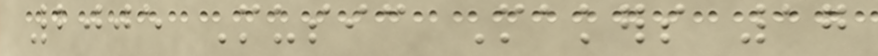2005 Music Makers 17
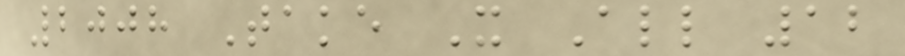2008 Take It All 12
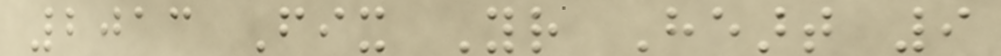2013 Fix Your Heart 9
